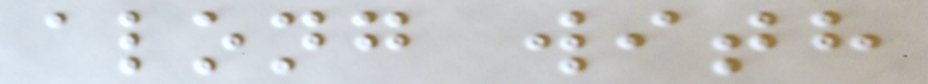along with
